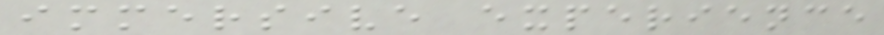immersive experience
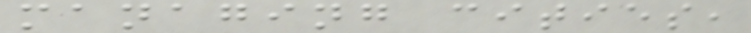managing cities,
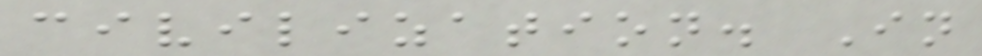civilization. In
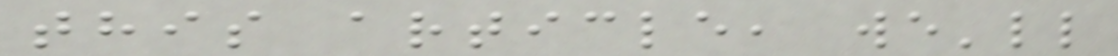this article, we'll
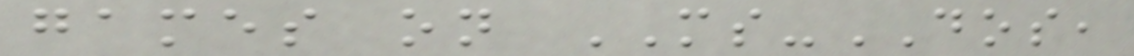games on MS-DOS,
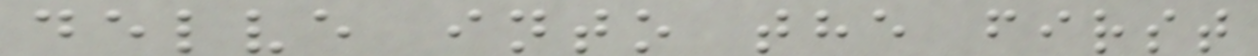delve into the first
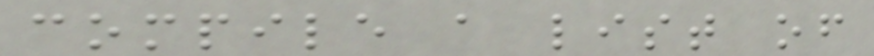compile a list of
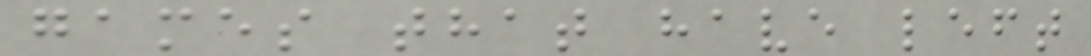games that have left
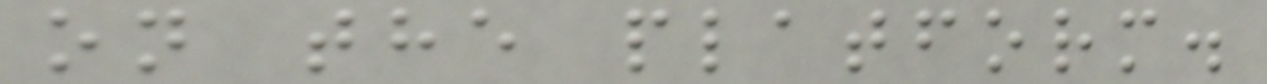on the platform.
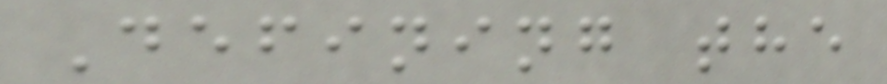Defining the
